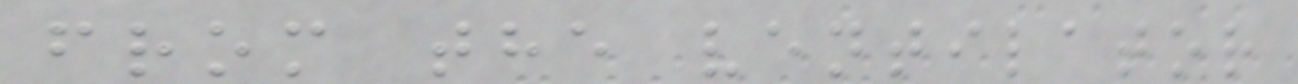from the ventilator
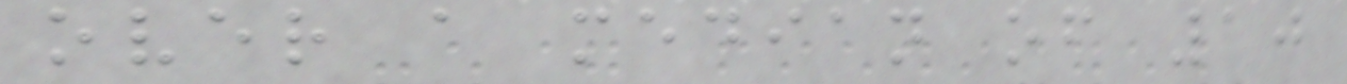over a median of 10
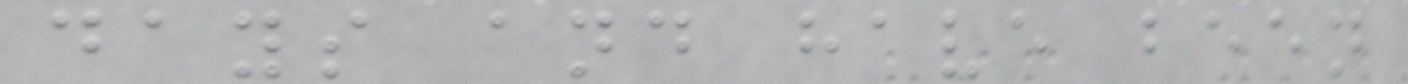days and have been
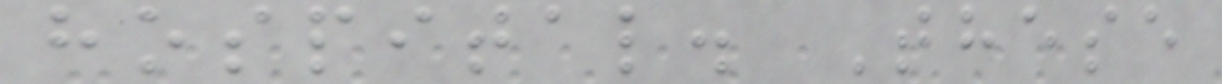hospital. These
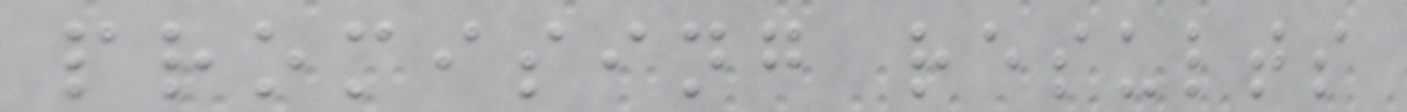promising results
